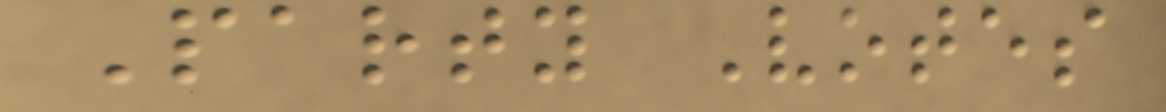Party Votes
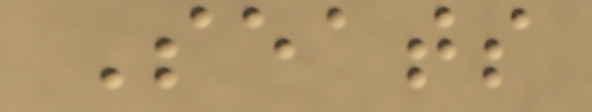Seats
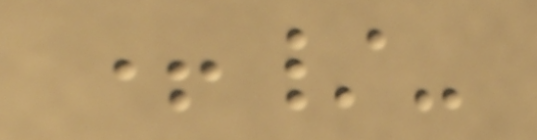+/-
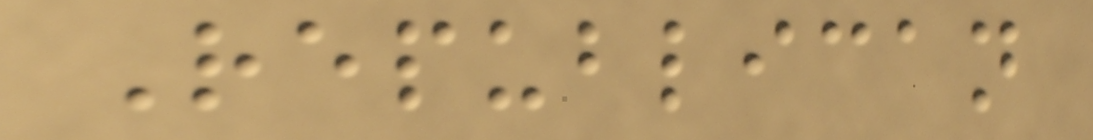Republican
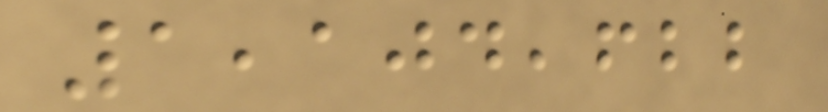1,104,622
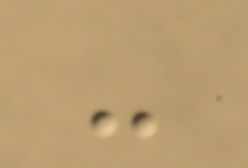-
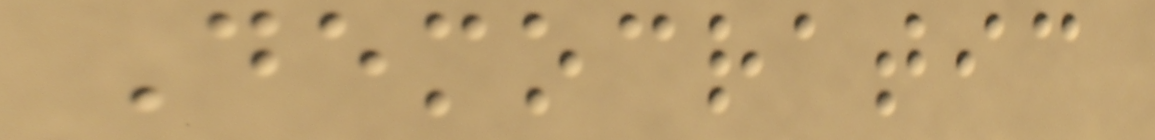Democratic
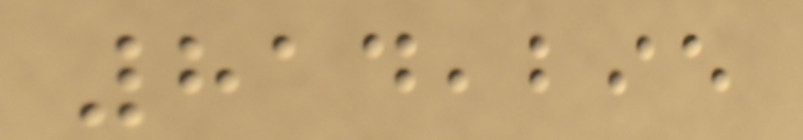814,295
